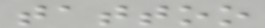tattoo
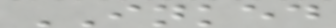INKED
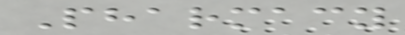Pharmacy
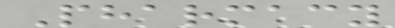Pharmacy
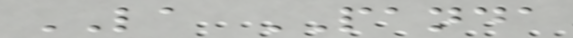LA PANDA
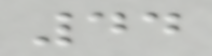44
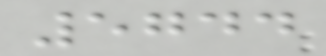5744
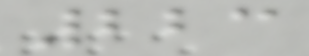223
